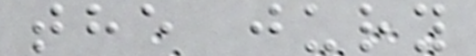the jury
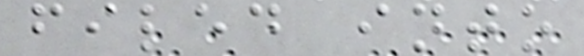filed into
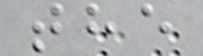the
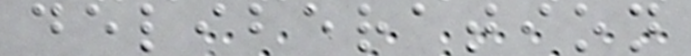deliberation
